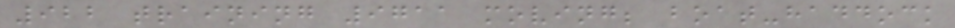922 training 9711 moving; boat-haddock
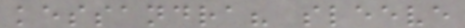kessandra? sleeve
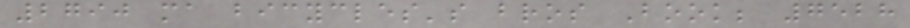2790 ma bicycles's bros Book; 7528
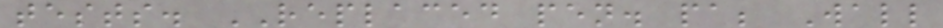tests. REPLACED pen. pa; Wall
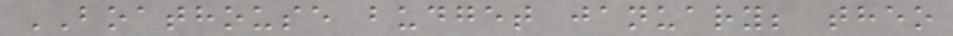BOATHOUSE budget january; theo
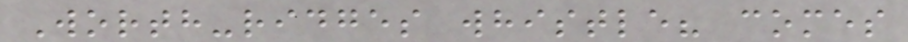Worth-ridges whistle? comes
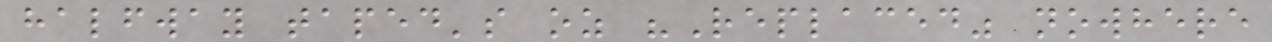halfway taped's oz "Replaced" nowhere
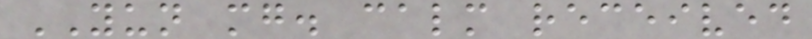YUN mg. calm received
